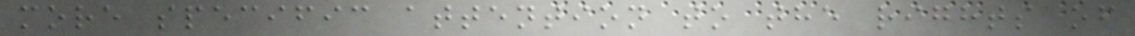more specific attention to the rights of
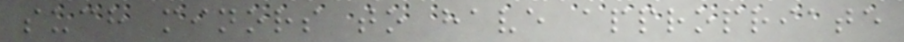such minors to have appropriate
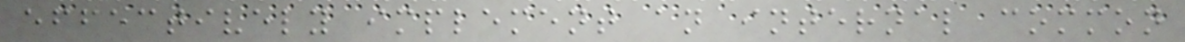effectively implement an internal common
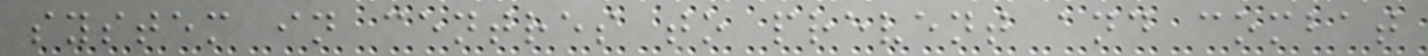system in centres to prevent and combat
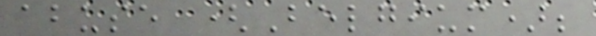abuse (Belgium);
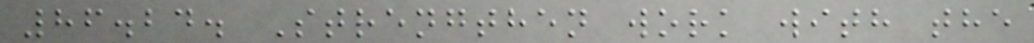86.24. Strengthen work with the
